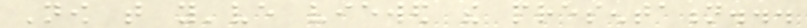Now that you've viewed the presentation...
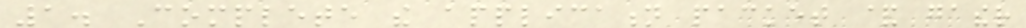1. Complete the application packet & gather
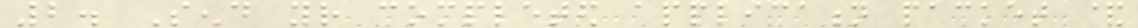2. Send your completed application packet &
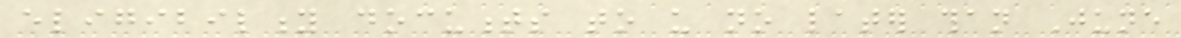eligibility documents to us no later than June
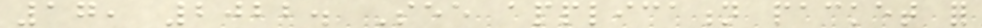17, 2022. See application packet for
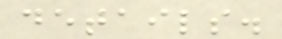details.
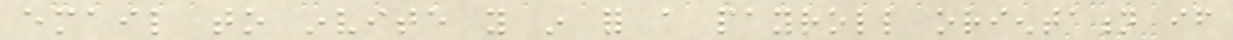email to invite you in for a payroll orientation if
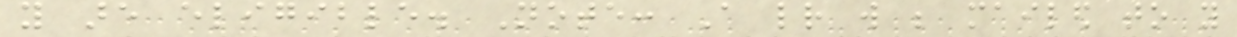you are eligible. Note: A letter will be mailed to you
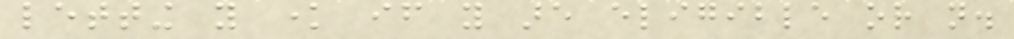letting you know if you are eligible or not.
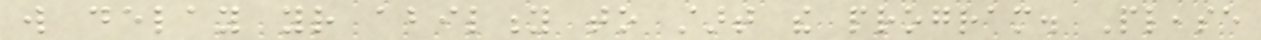will delay your ability to start the program. Please
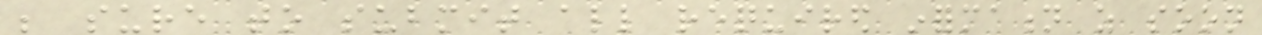be sure to submit all required information as soon
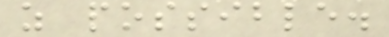as possible.
